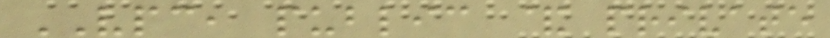VPC, public & private
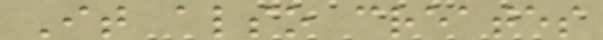It also creates
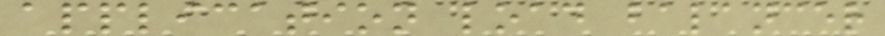application load balancer
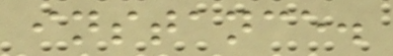instance.
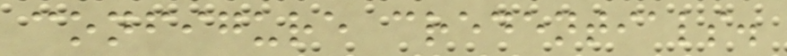configure credentials.
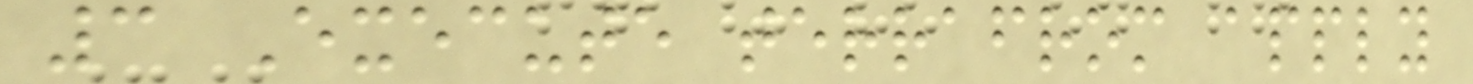3 Execute terrafrom apply
